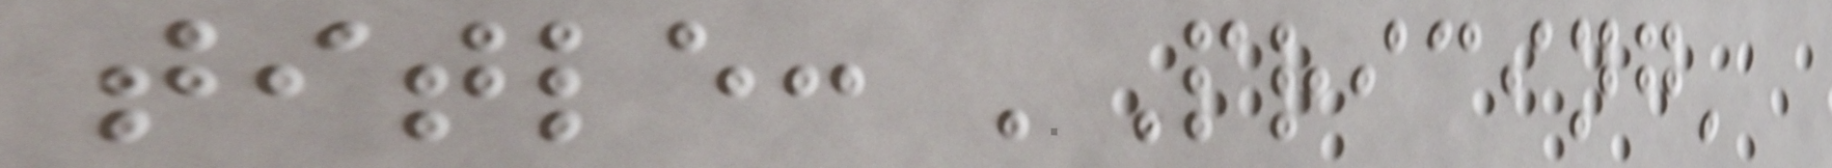title: 'Pricing'
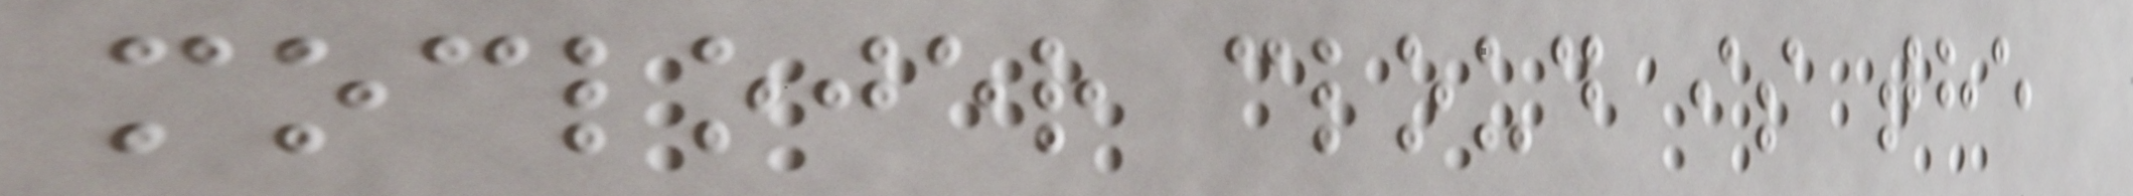moclojer cloud is the
